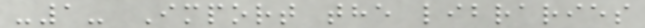-1- Import the libraries
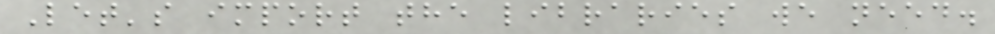Let's import the libraries we need.
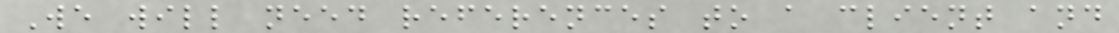We will need references to a client and
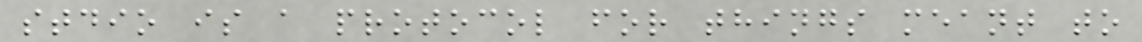stdio is a protocol for things meant to
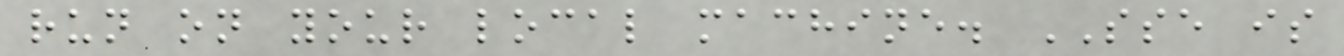run on your local machine. SSE is
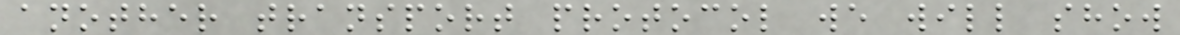another transport protocol we will show
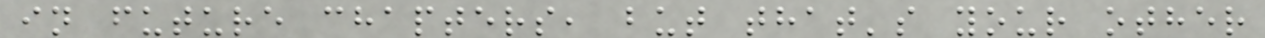in future chapters, but that's your other
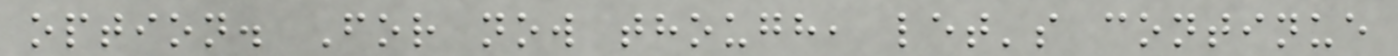option. For now though, let's continue
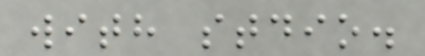with stdio.
